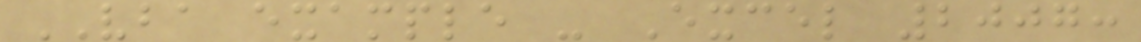VBA example - Excel 2007:
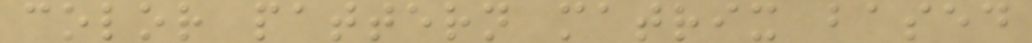color pattern matrix based
